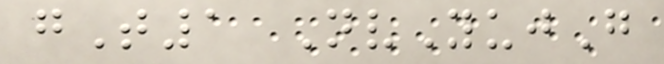gT1 NvYujG
